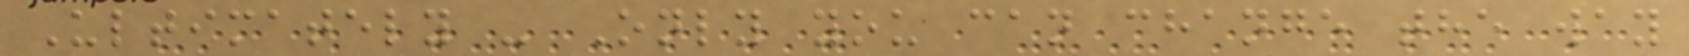Ultimately - Only you can change the way
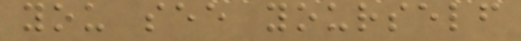you see yourself
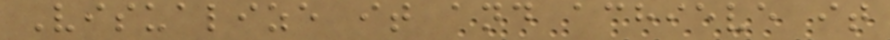Visualize it and achieve it
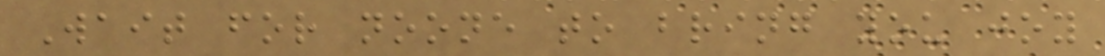Wait for noone to bring you joy
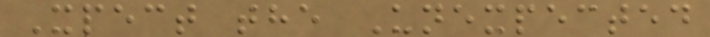Xpect the Unexpected
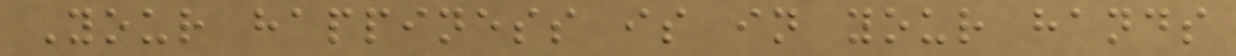Your happiness is in your hands
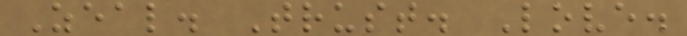Zeal. Trust. Love.
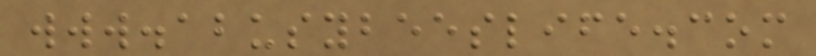www.abusybeeslife.com
